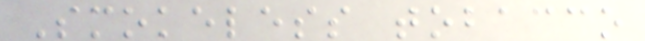Smokeless tobacco
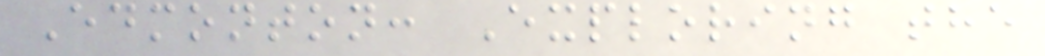Edmonton: Exploring the
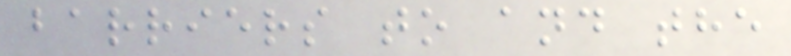barriers to and the
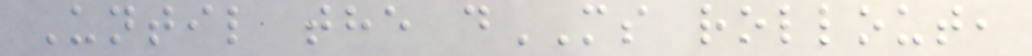Until the dMS rollout,
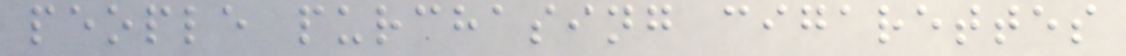people purchasing cigarettes
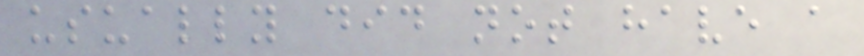usually did not have a
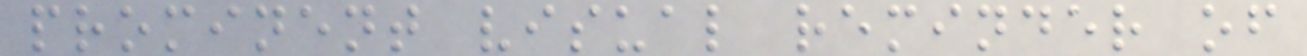prominent visual reminder of
